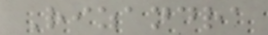Rizandra
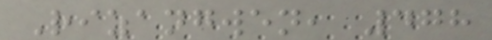Rizangwen, 478
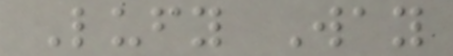Lufy Way
